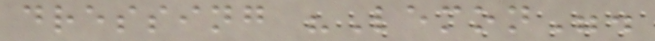dressing "Lemon".
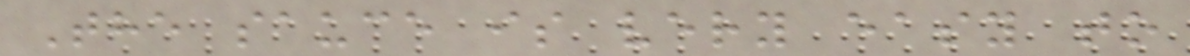The sauce is very easy to
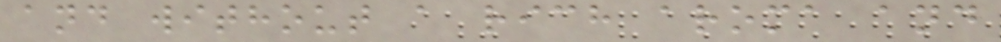and without a rich aroma and
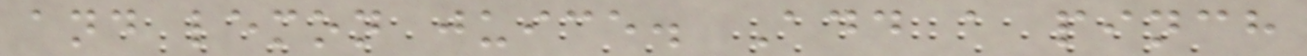and lemon juice. Add a pinch
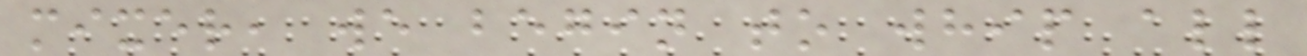mixer, we begin to whip all
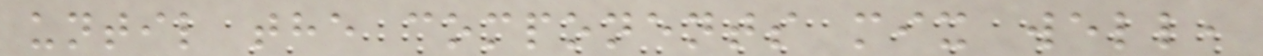until the components mix well,
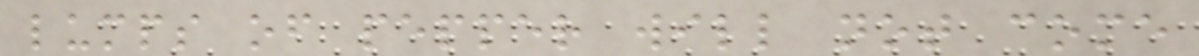lumps of pepper will not come
